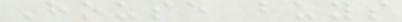House buys
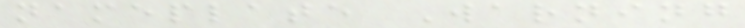nameplate Warning
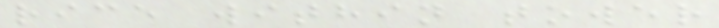rice within tower
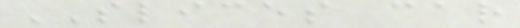SLICES car
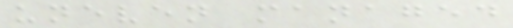uneven managed
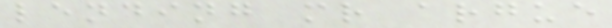lending mr argue
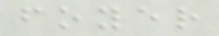foyer
